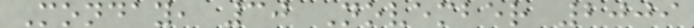Monday, 30 November 2009
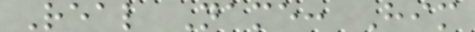Real Name: Him
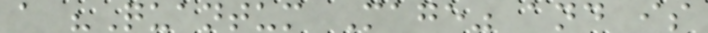a "Quantum Mage" and is
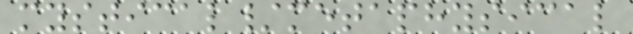mystical/metaphysical
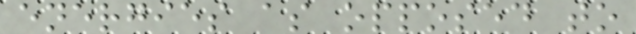energies as opposed to
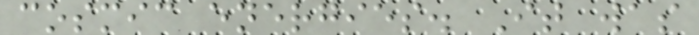cosmic energies. It was
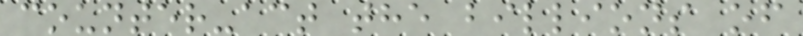counter-act the billions of
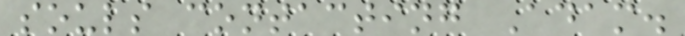souls contacting Adam.
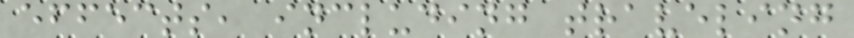effects, including traveling
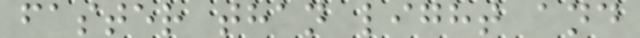faster than light and
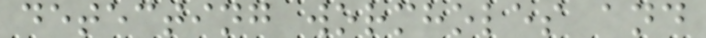detecting wormholes and
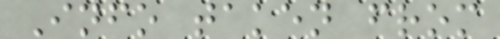Info taken from
